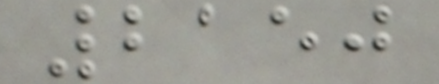2150
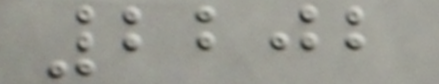2202
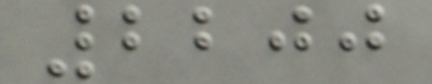2200
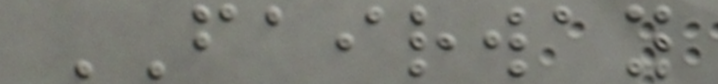FAIRWAY
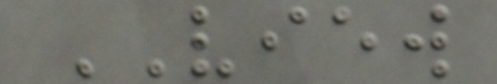VIEW
